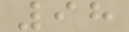98
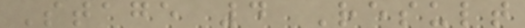Stage 4 Result
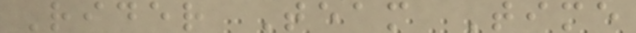Rider Team Time
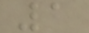1
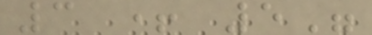3 + 5"
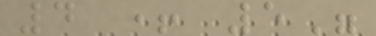4 + 5"
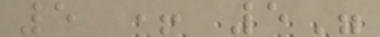5 + 5"
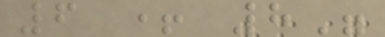6 + 8"
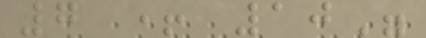7 + 10"
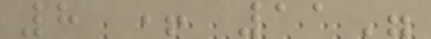8 + 11"
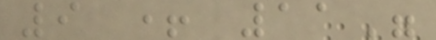9 + 11"
